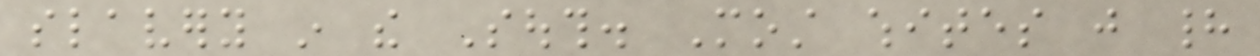slavery in the South. Most whites just had
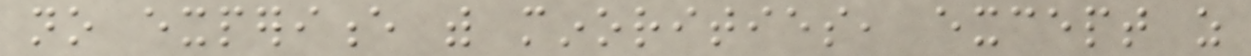no experience with minorities, except as
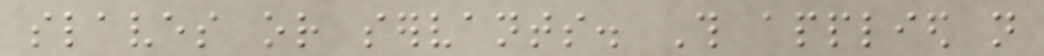slaves or servants. This applied not
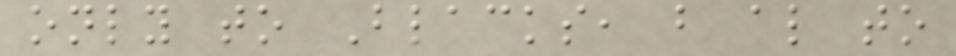only to Blacks, but also to
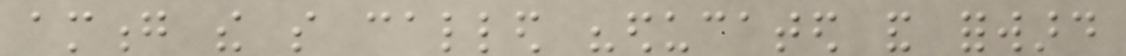among the so called "educated and forward
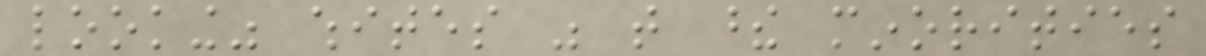looking" whites was that these minorities
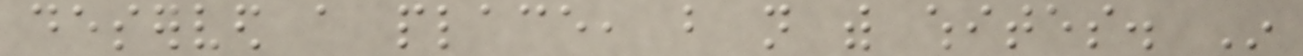deserved a place, but not with whites. In
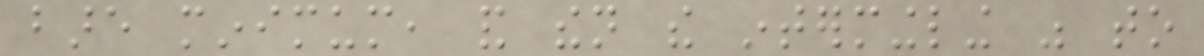bare minimum, and then the intermingling was to
